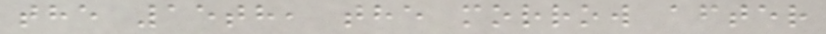the 15th, the morrow after
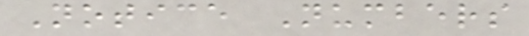Notice Numbers
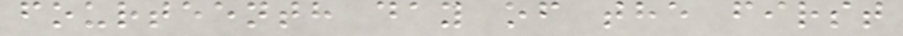fourteenth day of the first
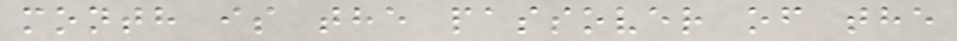month is the passover of the
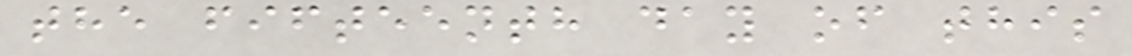the fifteenth day of this
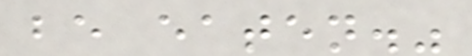be eaten."
